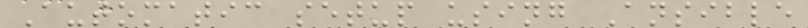Automatic setup using Ansible
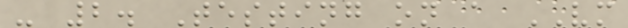- 2. Testing on a VM
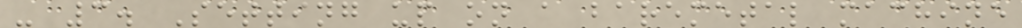- 3. Setting up on a baremetal machine
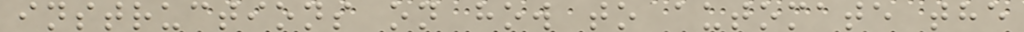instructions on how to automate the
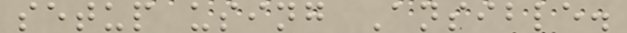setup using Ansible.
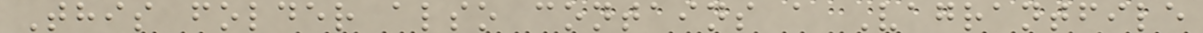This folder also contains a Vagrantfile
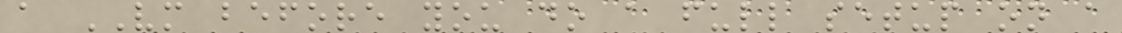a VM before you do a full setup on a
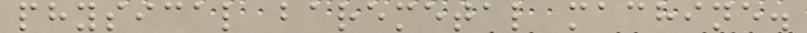physical baremetal machine.
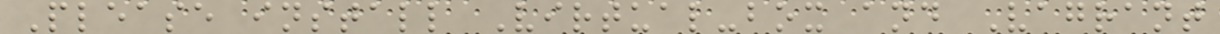Please install Virtual-box and Vagrant
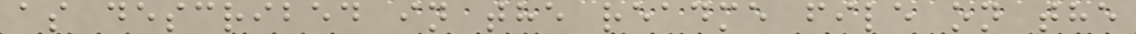as described in the readme file on the
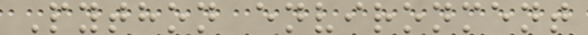Python environment
